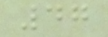47
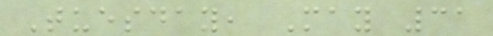Tuesday, May 31
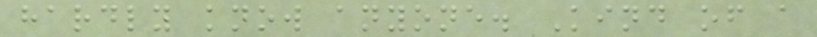hardly know anyone. Kind of a
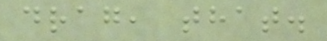drag, that.
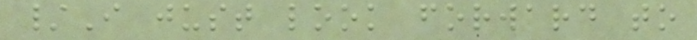/I just look forward to
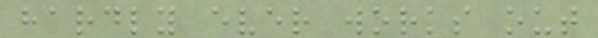hardly ever works out
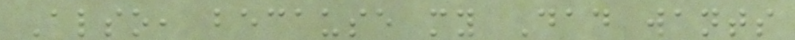Also, because my Dad wants
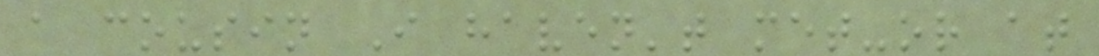a cousin I haven't met-or at
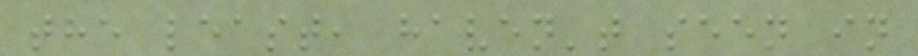the least, haven't seen in
